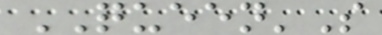QUEEN'S
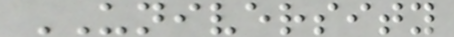UNIVERSITY
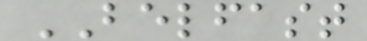BELFAST
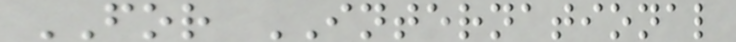FOR INTERNATIONAL
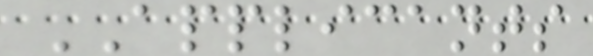APPLICANTS
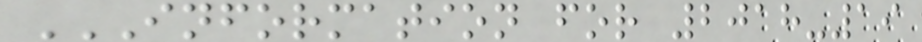INFORMATION FOR 2018-19
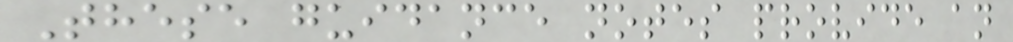These guidance notes provide an
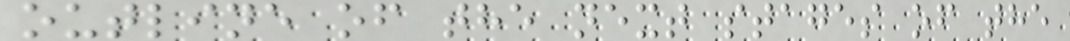outline of the next stages of the
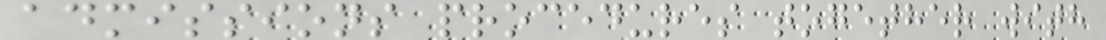admissions procedures together with
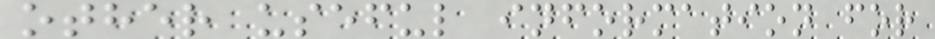other useful information for
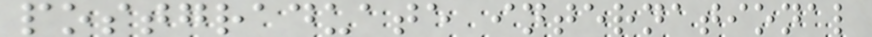postgraduate international
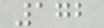172
